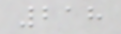218
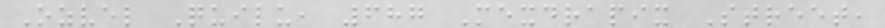Ozvel Quilu, 687 Mexdrapix Street,
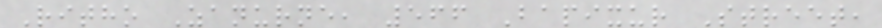Ritho Zanurne, 566 Bapixur Street,
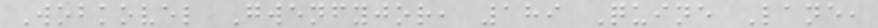Wobkovel Gwenfyjor, 189 Quine Lane,
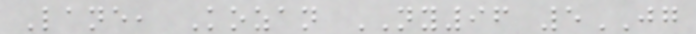Lane, Kozan NY96 5JG
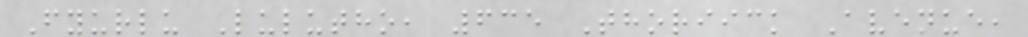Fyurlu Lulutho, 635 Thoriick Avenue,
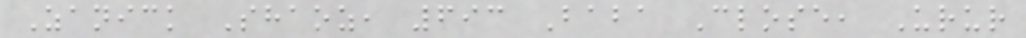Zanick Shaoz, 693 Baba Close, Urur
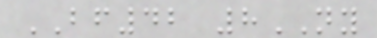BF42 8NY
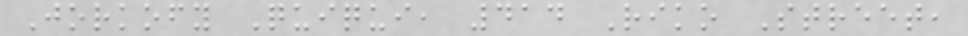Jorkofy Quiqui, 414 Riko Street,
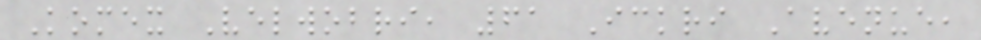Komex Velwobri, 61 Ickri Avenue,
